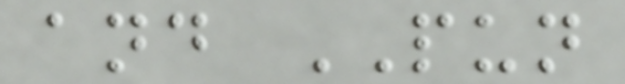and PUN
